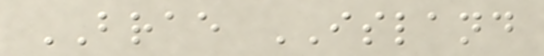BRAE ISLAND
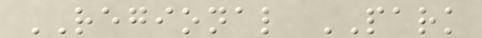REGIONAL PARK
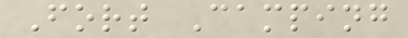Fort Camping
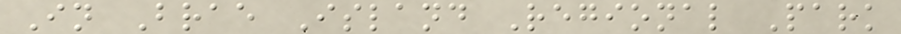In Brae Island Regional Park
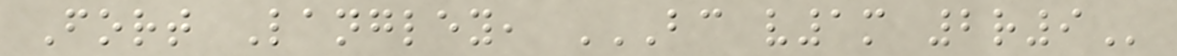Fort Langley, BC V1M 2R9
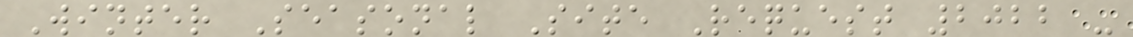Winter Seasonal Site Request 2022 -
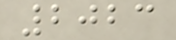2023
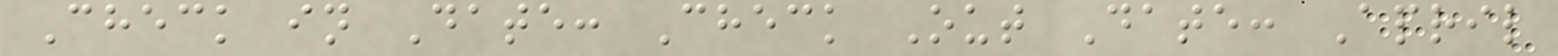Check in Date: Check Out Date: April
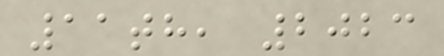11th, 2023
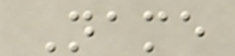Name
